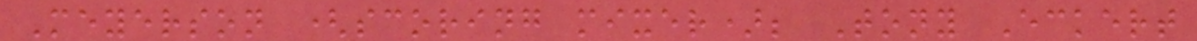Meyerson (scoring mixer); Tony Eckert
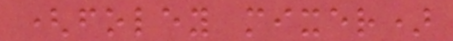(foley mixer)
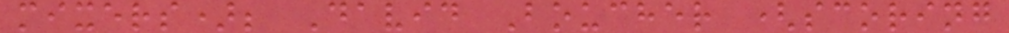mixers); David Boucher (scoring
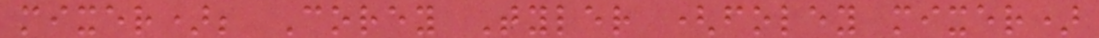mixer); Corey Tyler (foley mixer)
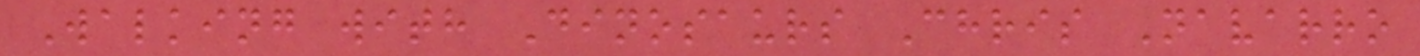Walking with Dinosaurs Chris Navarro
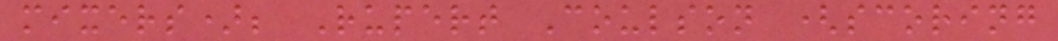mixers); Rupert Coulson (scoring
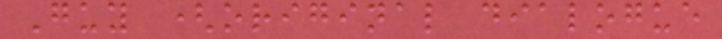Guy (original dialogue
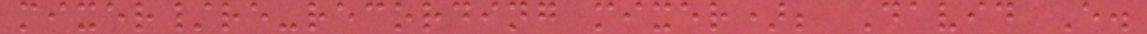mixer/re-recording mixer); David E.
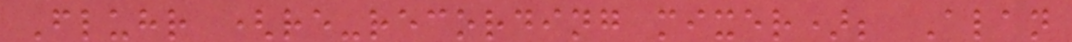Fluhr (re-recording mixer); Alan
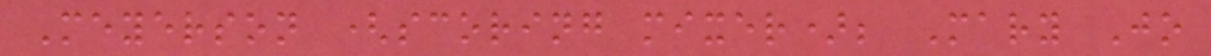Meyerson (scoring mixer); Mary Jo
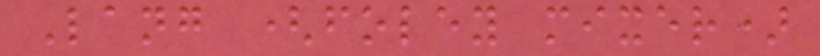Lang (foley mixer)
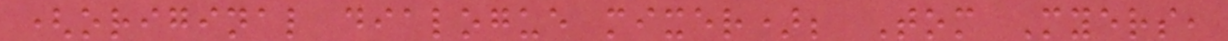(original dialogue mixer); Tom Myers,
